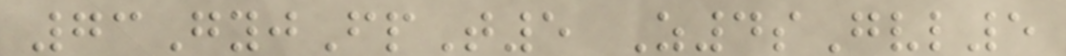73GyjFpT5 Z4sGvl5
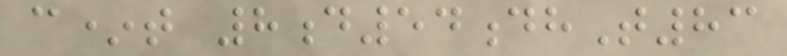c*t 8d54dhT83
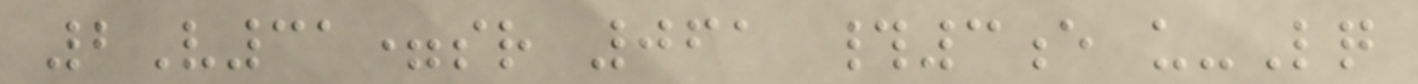2V31=sr 061 #3e u-Lq
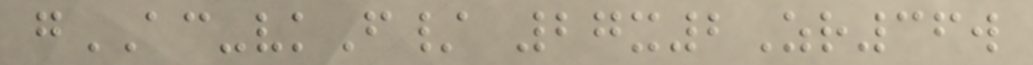gAC-vkF/ 27x2Zr36w
